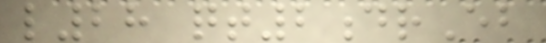l28 qt2drEb
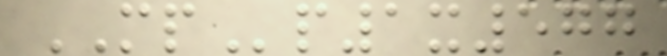MPp1x577
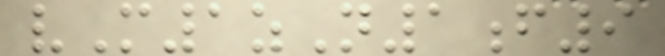vM1zN1f9
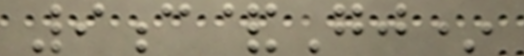9c&Gj*
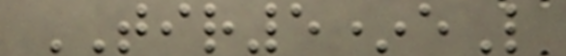TIR5*eL
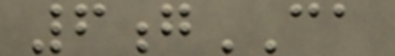6gCA
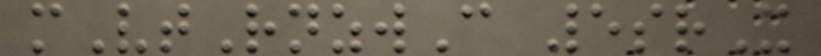mVtRnzwC 5srX
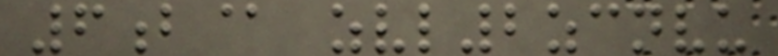6b@ zvl2zcnvu
